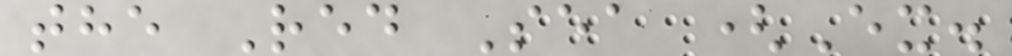the Red Sea (Ex.
